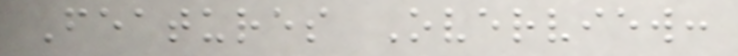Features Overview:
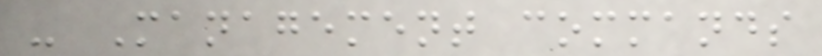- Management commands
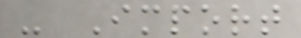- Import
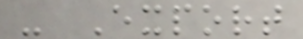- Export
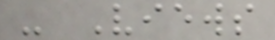- Views
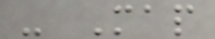- Map
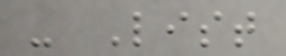- List
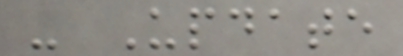- Update
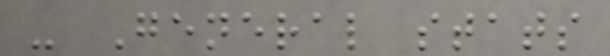- General stats
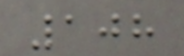108
